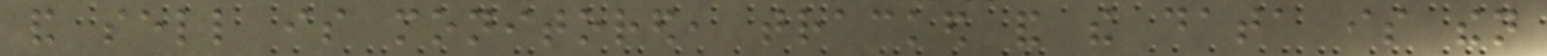and sell is monitored, tracked and the data is then
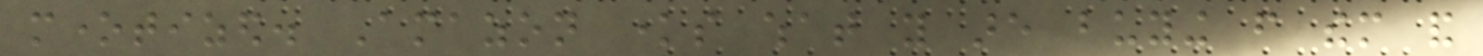monetized. Amazon knows what you are buying from them and
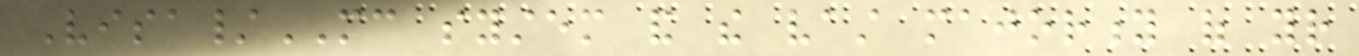Visa/MC system and the vast majority of your
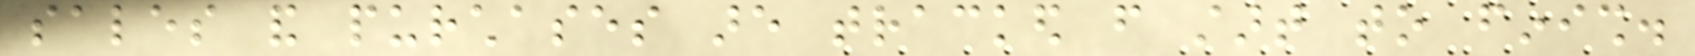sales and purchases are tracked from start to finish.
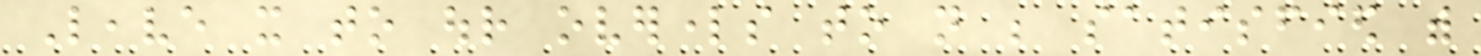Leave it to our overlords to not be satisfied with
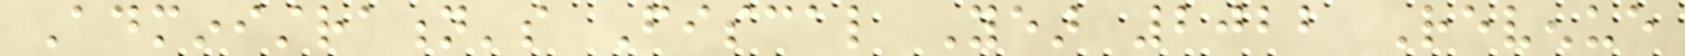Administration's Fiscal Year 2022 Revenue
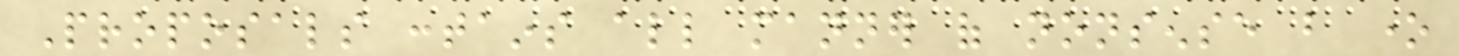Proposals contains all manner of nonsense but one
